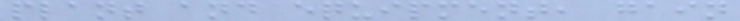plant and equipment, gain
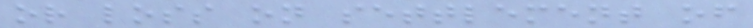or loss on settlement of
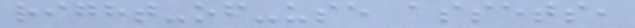right-of-use assets,
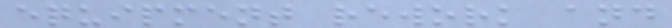equipment rework and
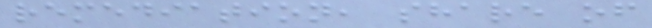remediation, share of
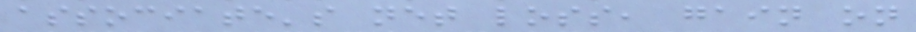associate's net loss, gain on
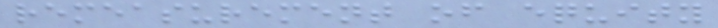remeasurement of equity
